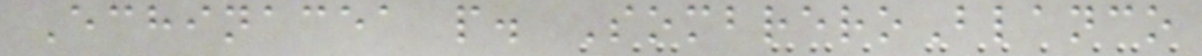Echinacea p. SombreroBlanco
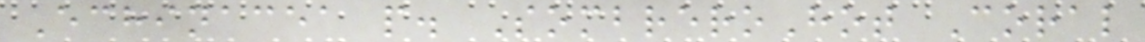Echinacea p. SombreroHot Coral
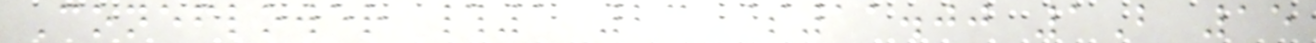Coneflower #1 23 $11.00 1B 15
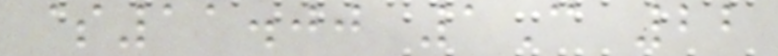$11.00 1C 22
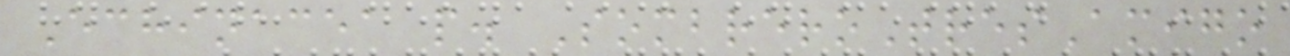Echinacea p. SombreroTresAmigo
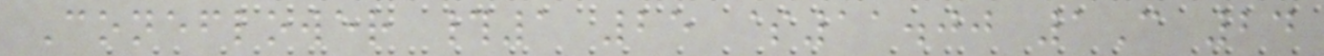Coneflower #1 25 $11.00 1C 24
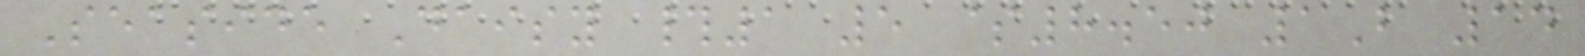Seaside Daisy #1 5 $8.50 1B 14
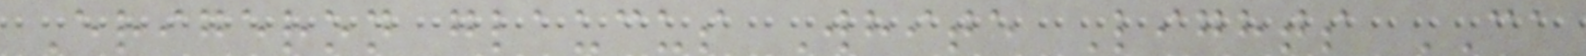Erigeron glaucus White Lights CA
